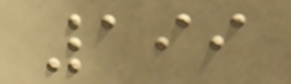199
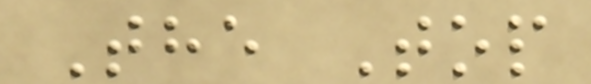The Top
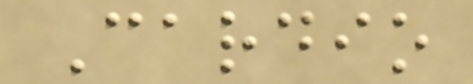Cardio
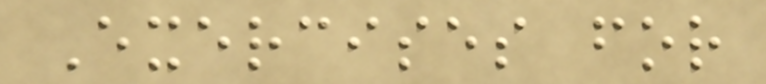Exercises for
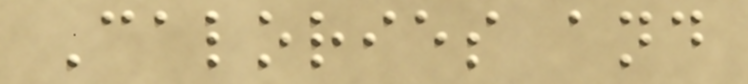Calories and
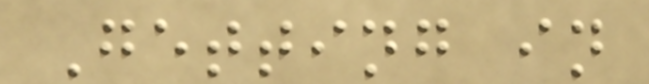Getting in
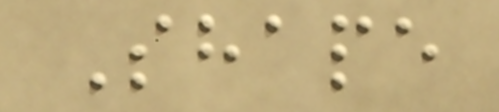Shape
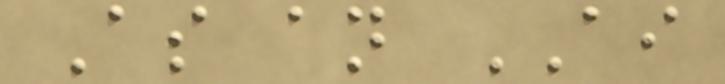As an AI
